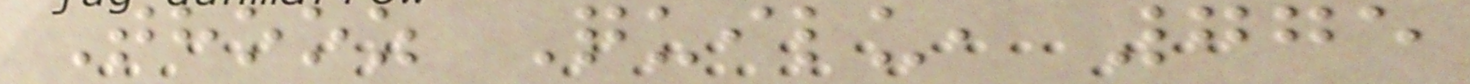Thooz Quilu, 775
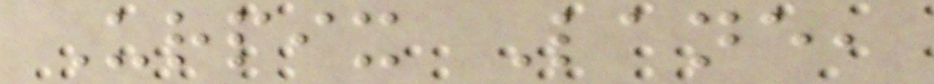Urpix Lane,
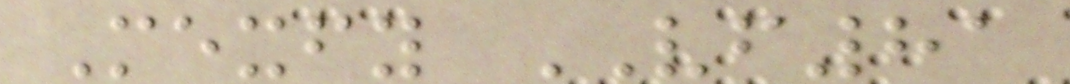Mexfy VF81
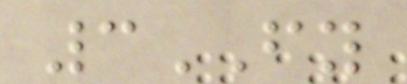3FY
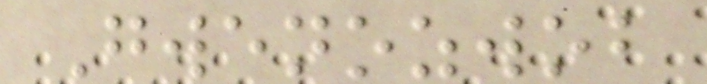Gwenozwob
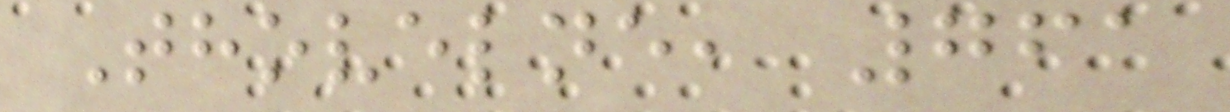Thovelne, 761
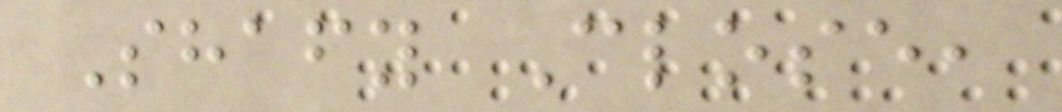Shafy Close,
